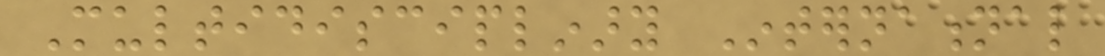Multidisciplinary International
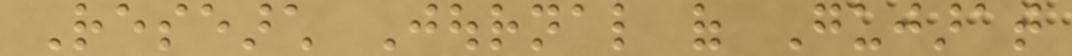Research Journal of Gujarat
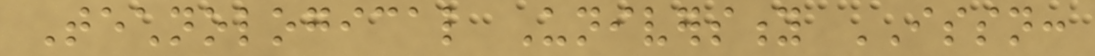Technological University ISSN:
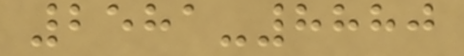2581-8880
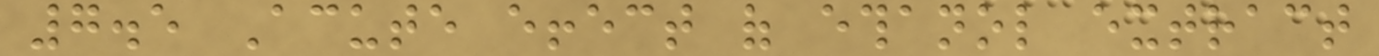7.5 Acute effect of ethanol extract
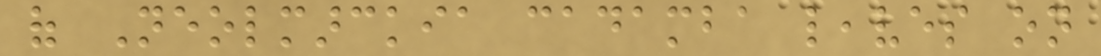of Neolmarckia cadamba leaves on
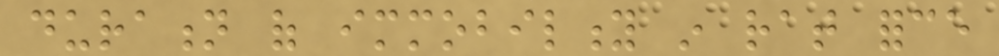duration of immobility in rat force
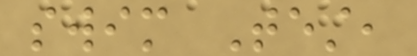swim Test,
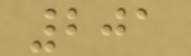201
